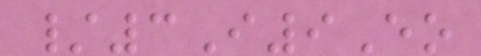/3I9Eo
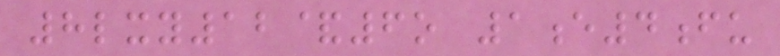8lxy12&6o 1e4fu
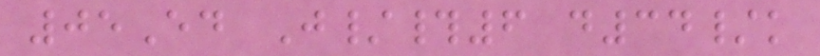05Ed J/#6 d34/k
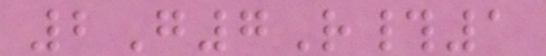2G7R#1
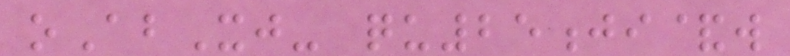oAbXj- qu25ji&w
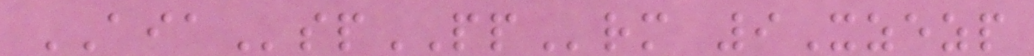AIAspPPrm 9Xzezp
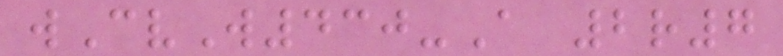wCvW430-A 2r7
